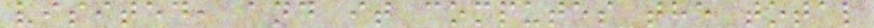visited, and it computes the total
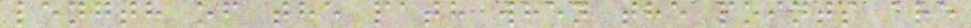length of the path when the points are
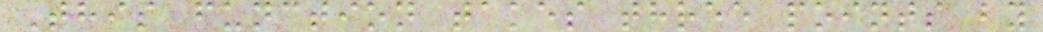This function takes three points by
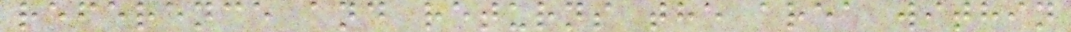reference and returns the area within
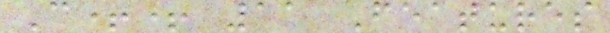C++ 11 Features
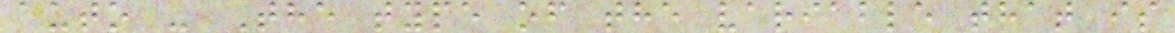auto - The type of the variable that is
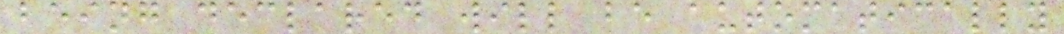being declared will be automatically
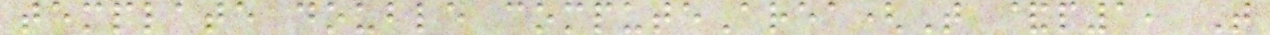template double computeArea(T &p1, T
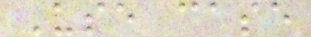Use case
